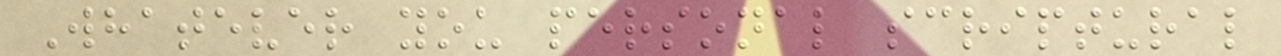Whatever you personal scriptural
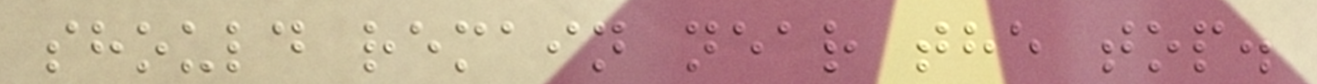should remain near the top.
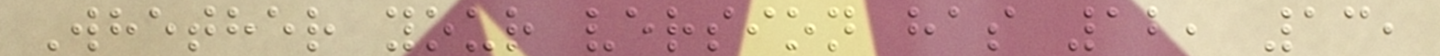Whether your version has 12, 13,
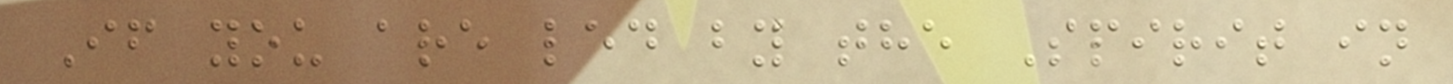If you are led by the Spirit in
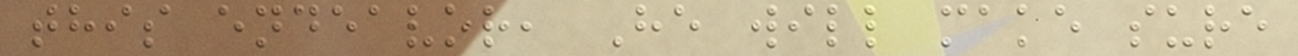this endeavor, He will make sure
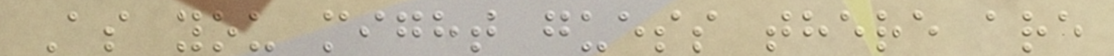As you might guess there are
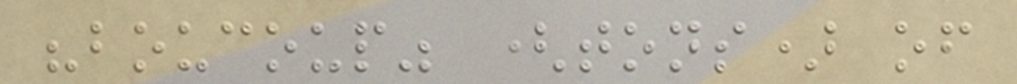"boucoup" (tons) of
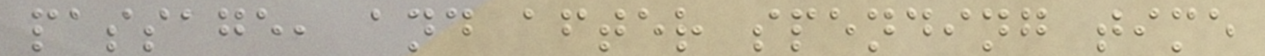passage, and after spending time
